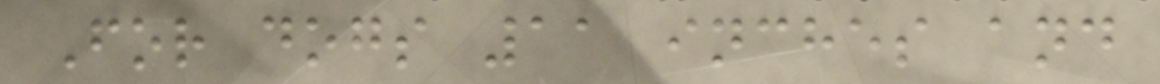For dogs 11 inches and
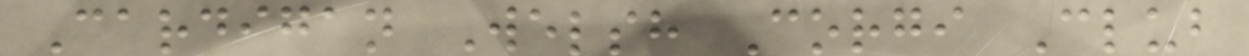Cardigan Welsh Corgi Club
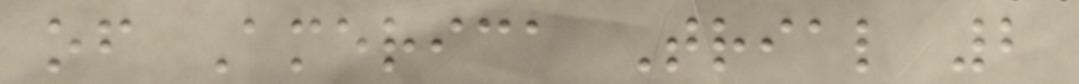of America Trial 2
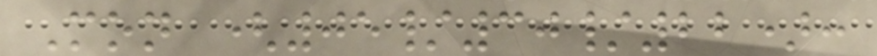Mon (05/30/22):
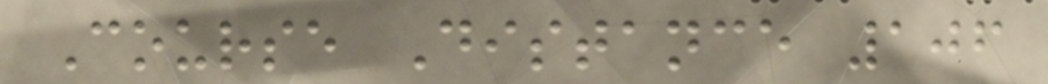Course Distance 106
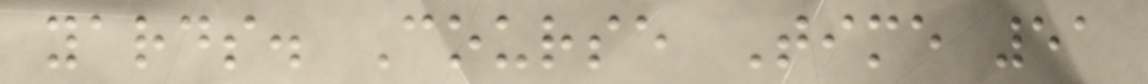yards. Course Time 51
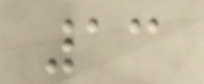13
